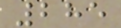285
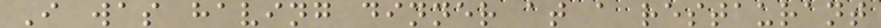I was having dinner at a restaurant
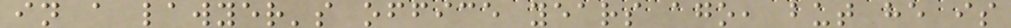in a lawyer's office years ago, but he is
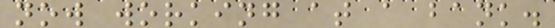now working at a bank.
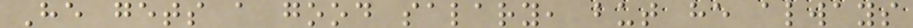He gets a good salary, but he always
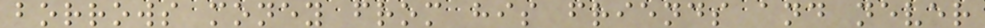borrows money from his friends and never
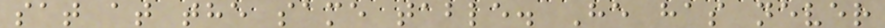sat at the same table. He has never
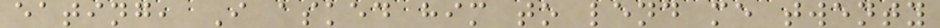eating, I asked him to lend me twenty
